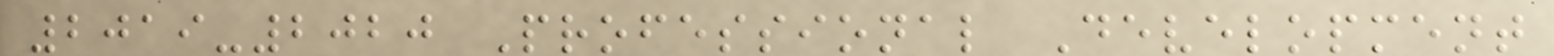2019-2020 Professional Development
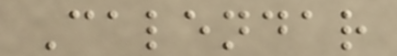Calendar
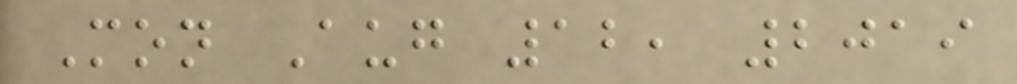Mon Aug 12, 2019
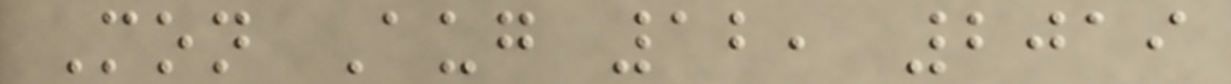Mon Aug 12, 2019
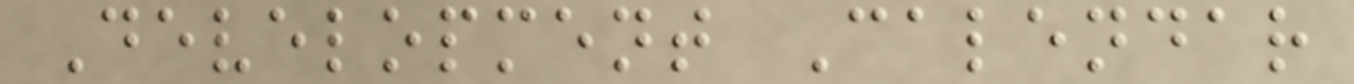Development Calendar
